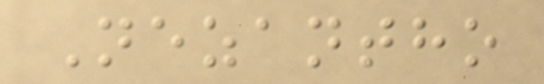Nezantho
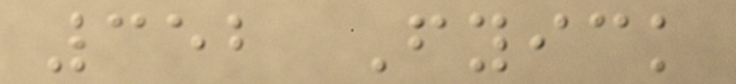352 Fyick
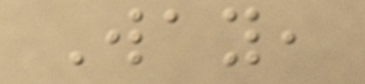Way,
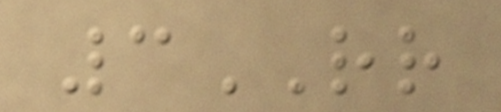3RR
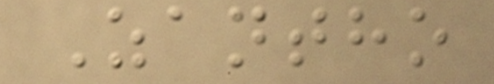Zantho
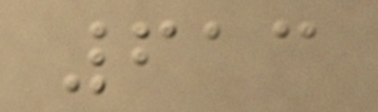613
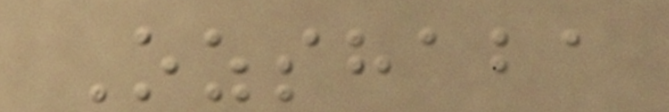Ozshaba
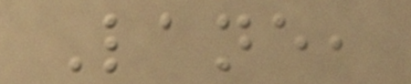Lane,
